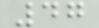47
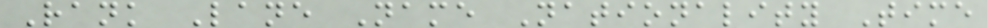Rank Lane Name Nationality Time
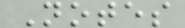Notes
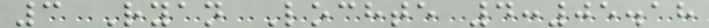3 Ryan Lochte 4:05.18
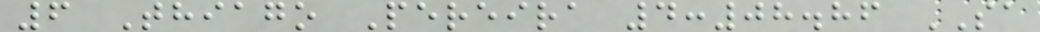6 Thiago Pereira 4:08.86 SA
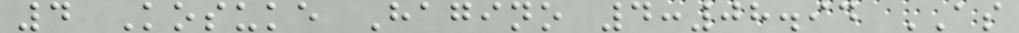4 Kosuke Hagino 4:08.94 AS
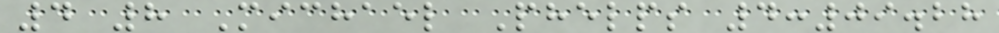4 8 Michael Phelps 4:09.28
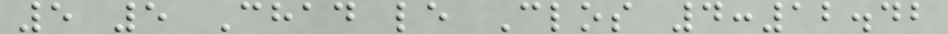5 5 Chad le Clos 4:12.42
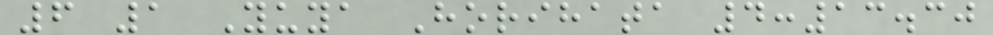6 1 Yuya Horihata 4:13.30
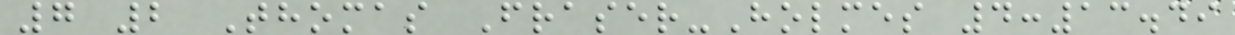7 2 Thomas Fraser-Holmes 4:13.49
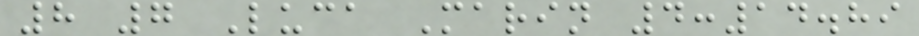8 7 Luca Marin 4:14.89
